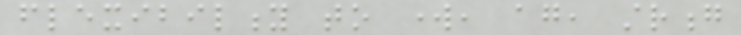flexibility to work, again, strong
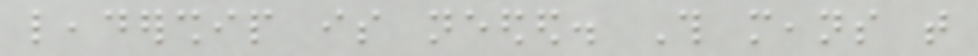leadership is needed. This means that
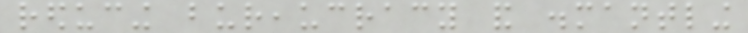reducing bureaucracy and dismantling
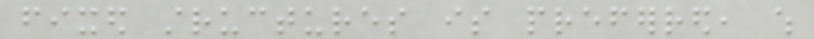fixed structures is preferred, which
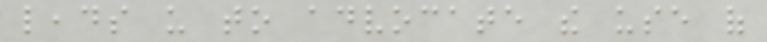leads us to advocate the use of
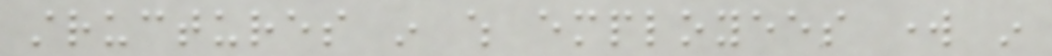structures in which employees work in
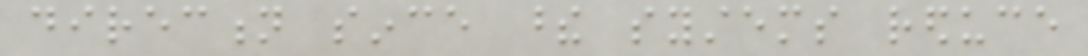direction since these systems reduce
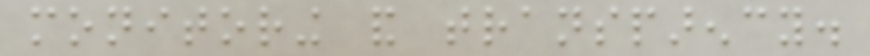monitoring and transparency.
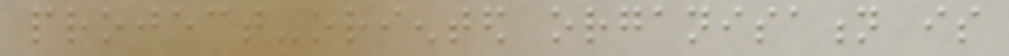project-oriented organisation is
